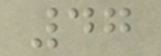47
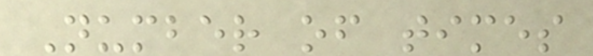Number of times
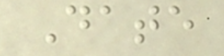Date
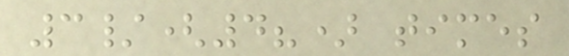3/(4?) times
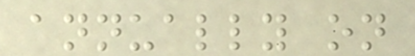annually on
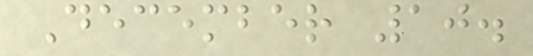December 10.
